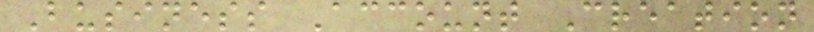Business Account Creation
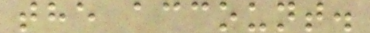the account.
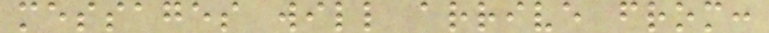messages will arrive from:
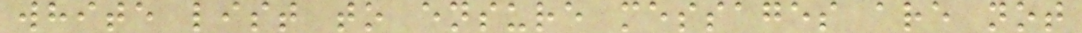white list to ensure messages are not
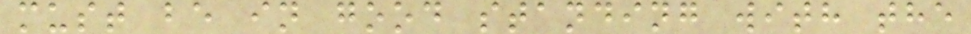must be in good standing with the
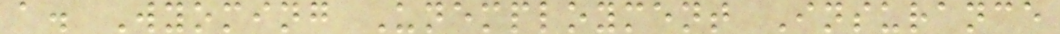a. Wyoming Unemployment Insurance
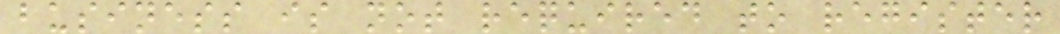business is not required to register
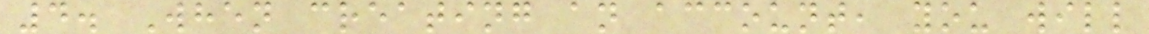4. When creating an account, you will
